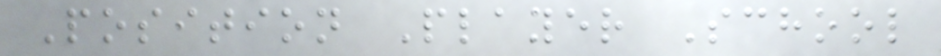Position Player School
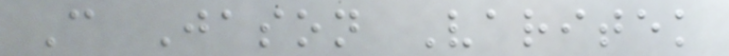C Jason Varitek
